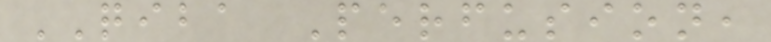QIBA Perfusion,
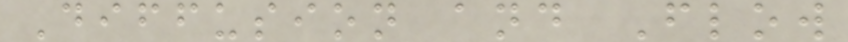Diffusion and Flow
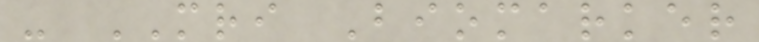- MRI Biomarker
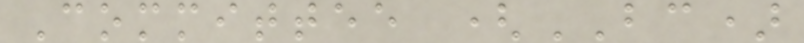Committee (BC)
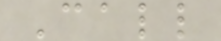Call
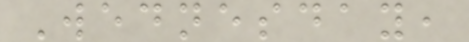Wednesday,
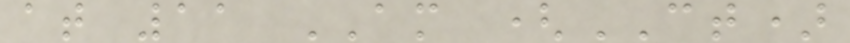at 11 AM (CT)
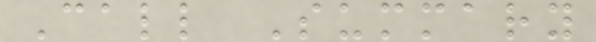Call Summary
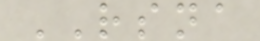RSNA
